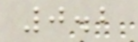0.2
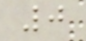0
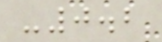-0.2
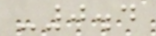-0.4
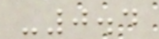-0.4
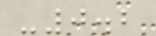-0.2
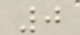0
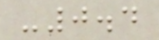-0.4
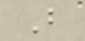B
